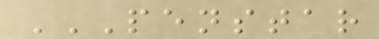PENSTAR
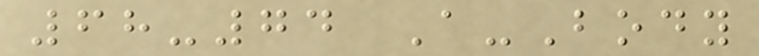68-74 A-Body
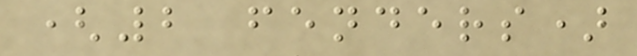(2 fenders)
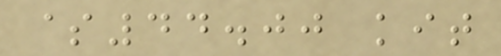$44.00 kit
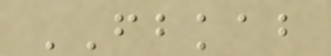FBKAB
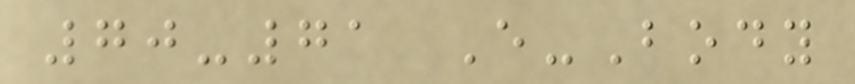70-71 E-Body
